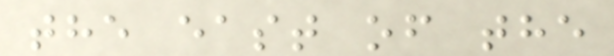the east of the
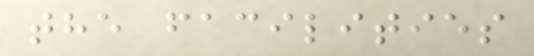the facilities
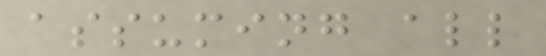assuming all
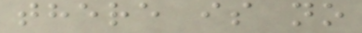there is no
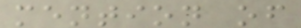mention of
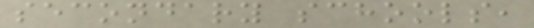secondary schools,
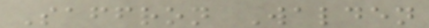Saffron Walden
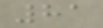81
